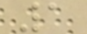1
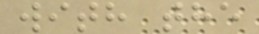with the
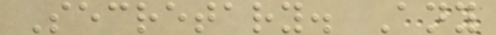Secretary. Any
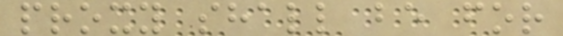proxy shall be for
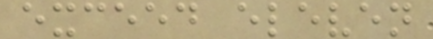exceed eleven
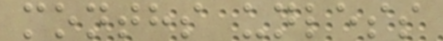months unless
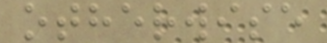otherwise
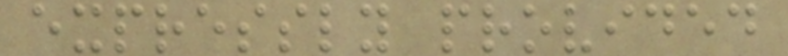expressly provided
